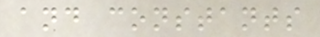and constants
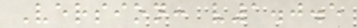Version: v1.0.5
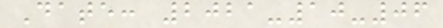Date: 2021-10-06
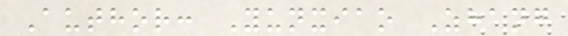Author: Yunxiao Zhang
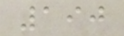190
